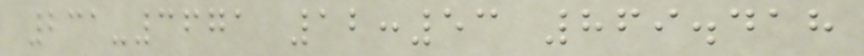231-3671 12:53 869.418
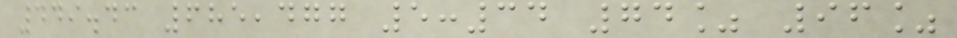449.43 685,477 5:34 74% 96%
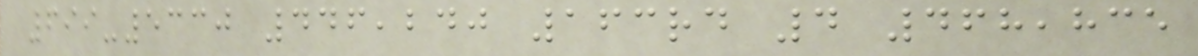699-5330 446,240 163rd 4 468,835
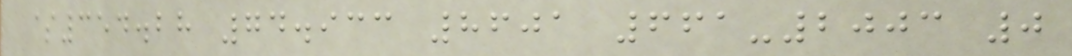$354.28 74.933 8601 661-2003 0
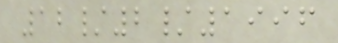12/2/1996
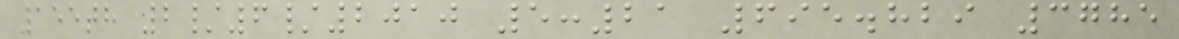155th 2/6/2010 5:21 695.829 3785
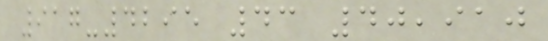917-4295 43 40,910
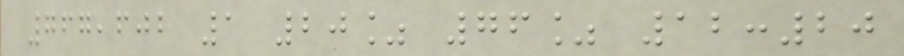767,602 1 20% 76% 12:20
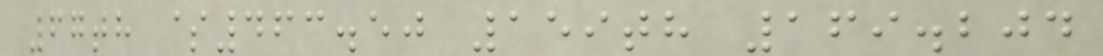67th $463.50 159th 169.204
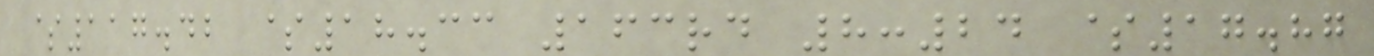$117.42 $18.33 163rd 8:24 $17.87
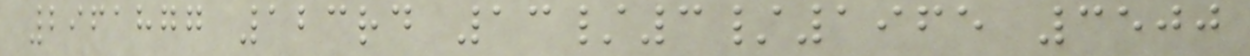2961877 123rd 13/3/1965 3500
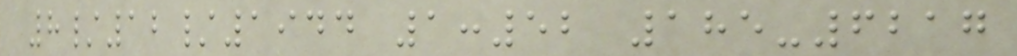8/12/1944 1:52 185-6217
